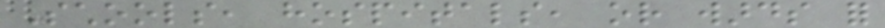Schools, hospitals, or wards for
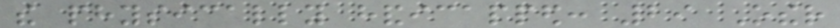the physically handicapped: 29 Other
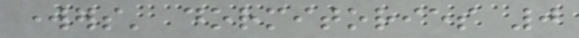workers' dormitories 0
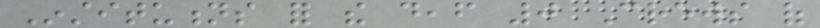Institutions for the deaf 0 Crews of
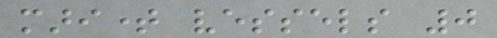maritime vessels 0
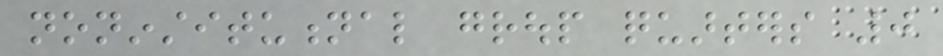noninstitutional group quarters 0
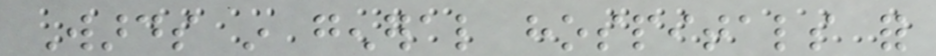Wards in general hospitals for
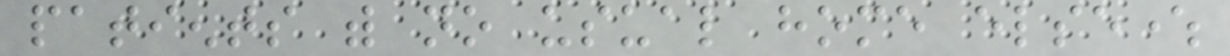patients with no usual home elsewhere
